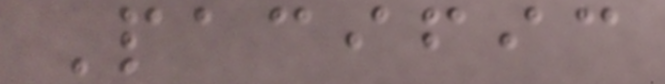Pacific
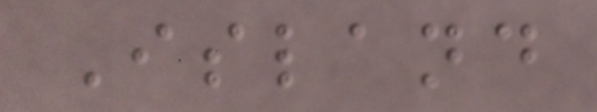Island
